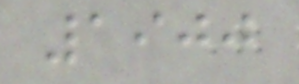1900
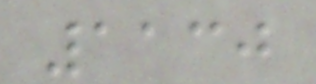1130
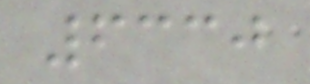6330
